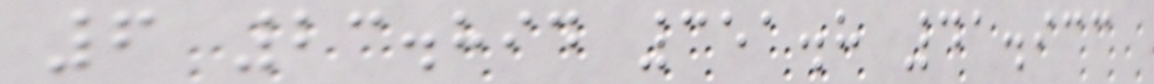6 23.894 351.8 41.933
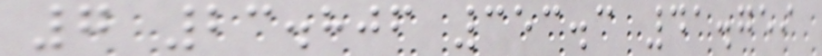7 23.806 353.3 41.759
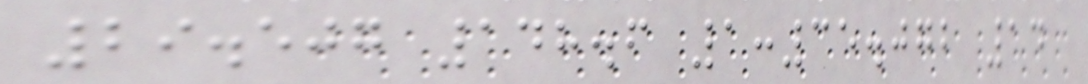29.507 148.6 1:35.072 14
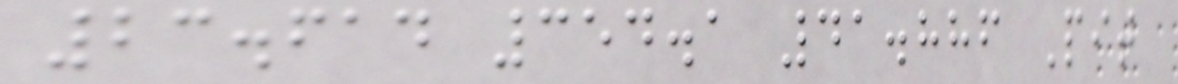23.614 354.1 41.886 Pit
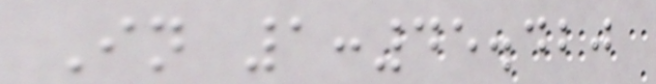In 1:45.420
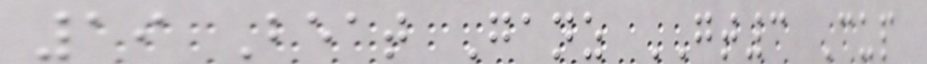19 Beat Ganz GT3 Cup
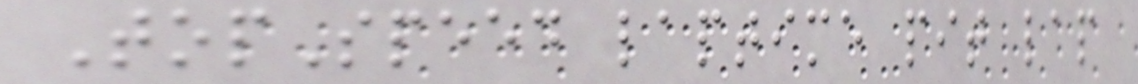TopSpeed laptime pit lap
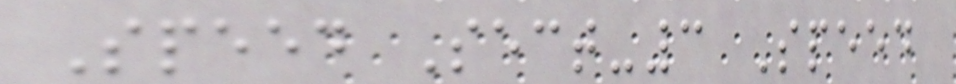Speed Sect-3 Speed
